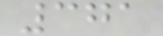371
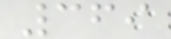369
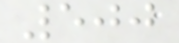500
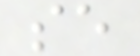se
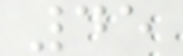45
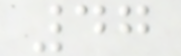47
